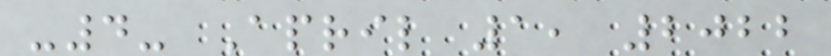-4- April 1, 2022
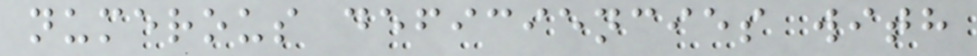numerous deficiencies with
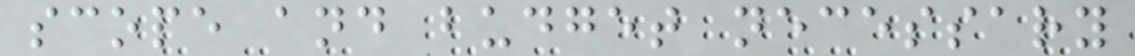scope and budget necessary
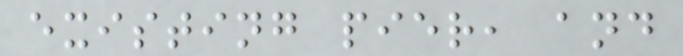existing pier, and
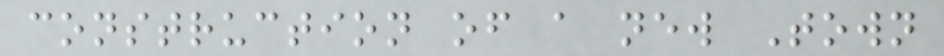construction of a new Town
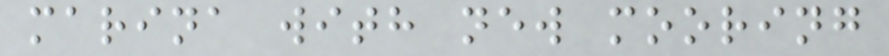marina with new mooring
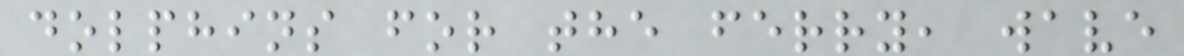dolphins for the ferry, wave
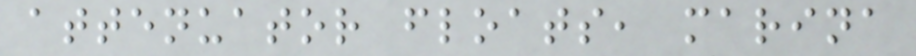attenuator floats, marina
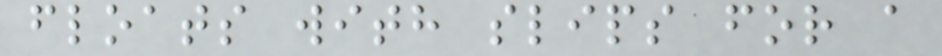floats with slips for a
